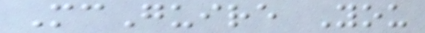McGuire You
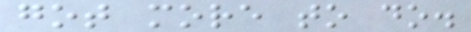got more to do.
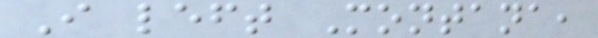I left Montana,
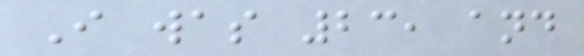I was 23, and
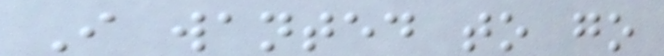I wanted to go
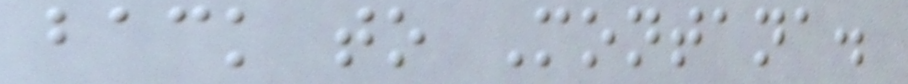back to Montana.
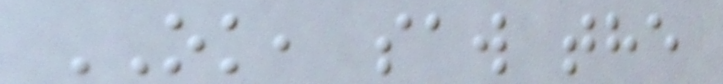OK, saw the
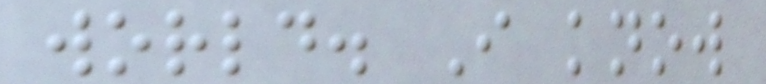world. I know
